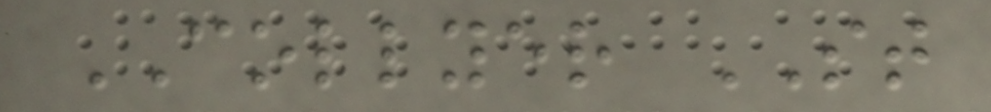COLLYER ST
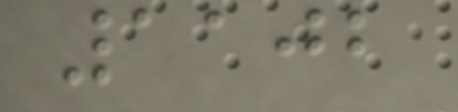1102
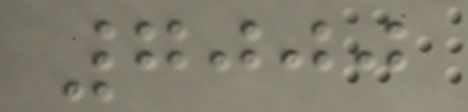7000
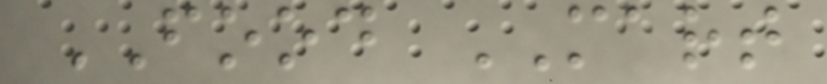FOOD MART
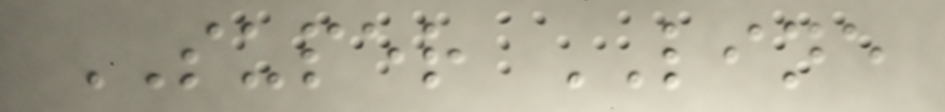SUPER LINE
